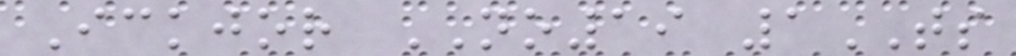Ickjor NO19 1TS
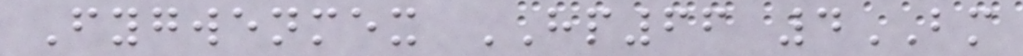Fygwenmex HP66 4BM
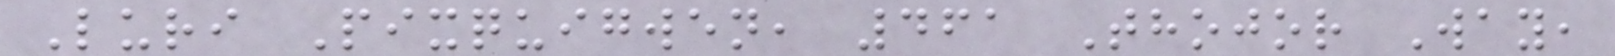Luri Pixquigwen, 461 Thojor Way,
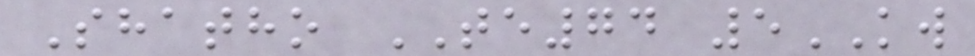Shatho TE74 5KW
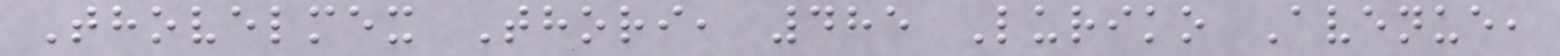Thovelmex Thori, 485 Luriko Avenue,
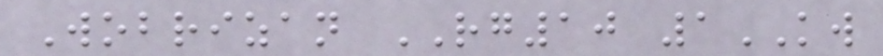Wobrizan RG10 1KW
